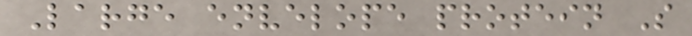Large envelope protein S
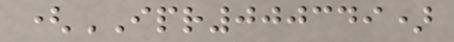(IPR000349)
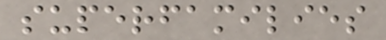superfamilies
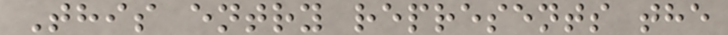This entry represents the
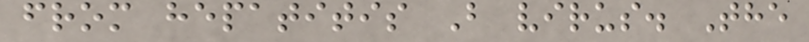from hepatitis B virus. The
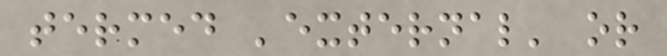termed 'external' or
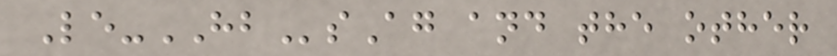Le-HBsAg and the other
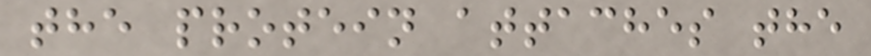the protein attaches the
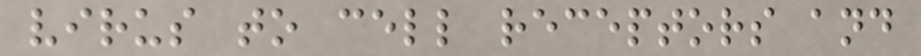virus to cell receptors and
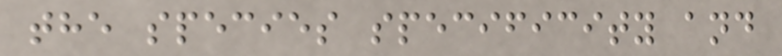the species specificity and
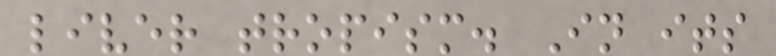liver tropism. In its
